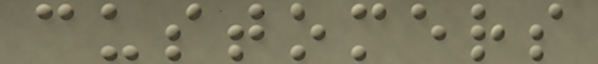customers
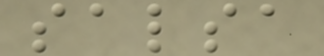salsa
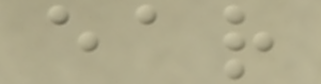ear
